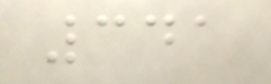341
